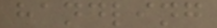handling
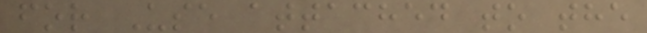for Use attached to the
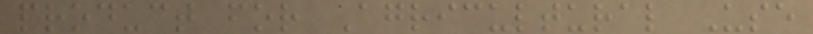product for Agricultural Use
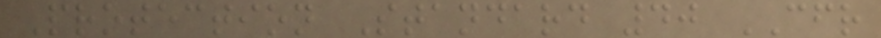Protection Standard 40 CFR
